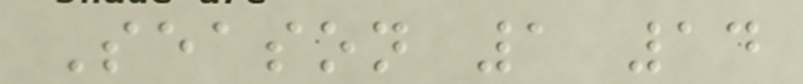Season 1 14
